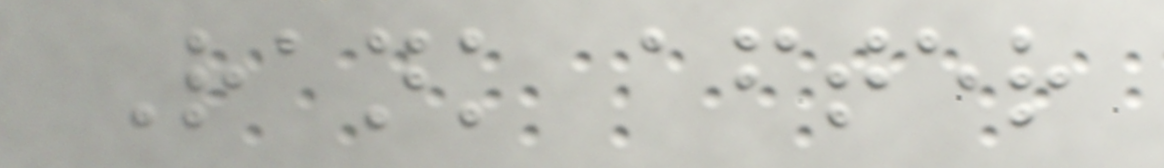Rank after
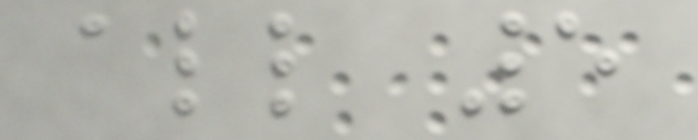all 5
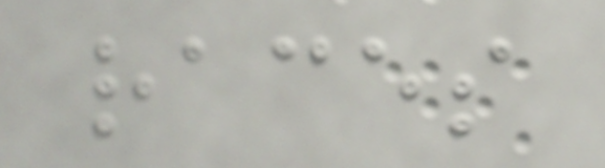races
